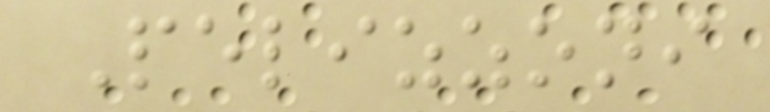Pelizzoni
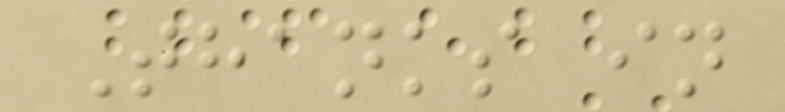Thanks in
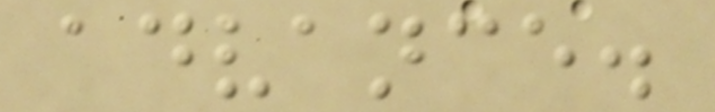advance.
